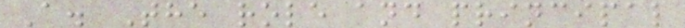A. The role and principal
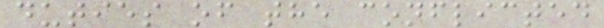duties of the conflicted
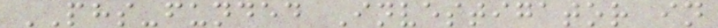PHS-funded Investigator in
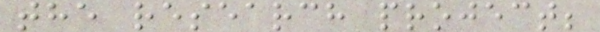the research project;
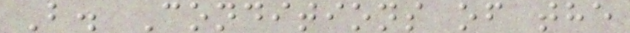B. Conditions of the
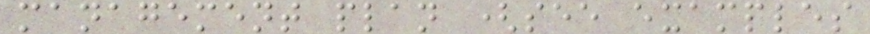management plan (see examples
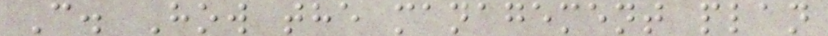C. How the management plan
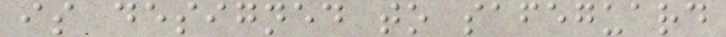is designed to safeguard
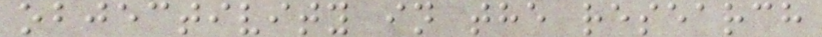objectivity in the research
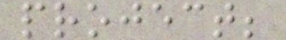project;
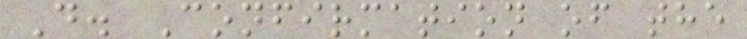D. Confirmation of the
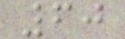60
